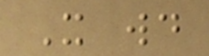It would
